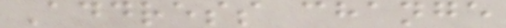Address change
